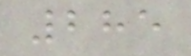285
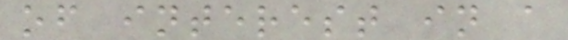of interest in a
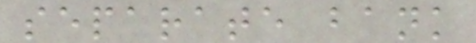separate bank
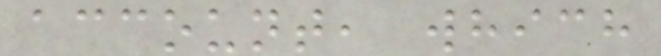account, which
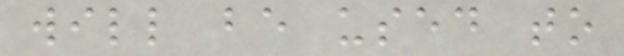will be used to
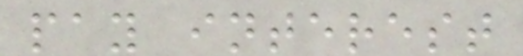pay interest
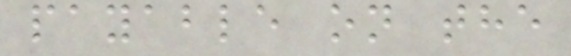payable on the
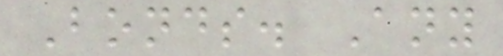Bonds. Any
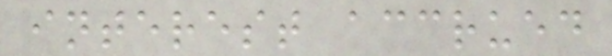interest accrued
